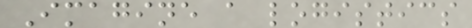Imagine a logistics
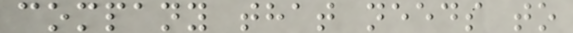company that needs to
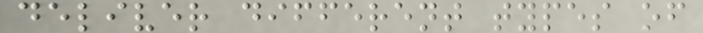deliver different types of
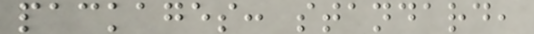packages: standard,
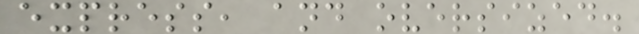express, and oversized.
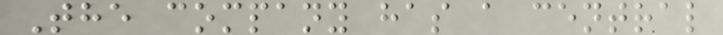The company has a central
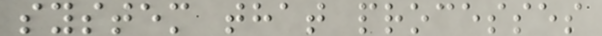system that processes
